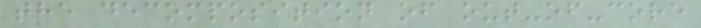the decomposition of out-of-core
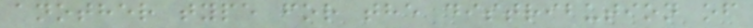another type for the distribution of
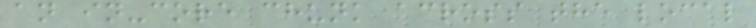an in-core chunk across the local
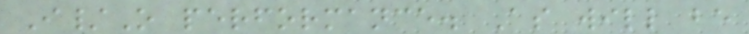I/O performance. As will be
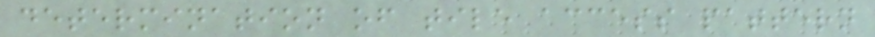determination of tile access pattern
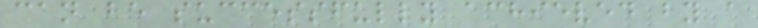can be successfully achieved by a
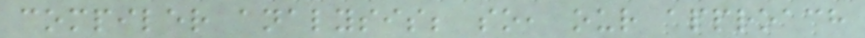compiler analysis; so, our approach
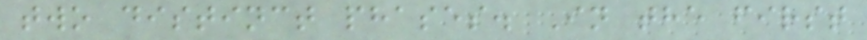two distinct phases. In the first
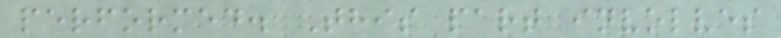performed. This part involves
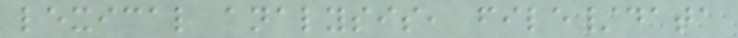lexical analysis, file/data
